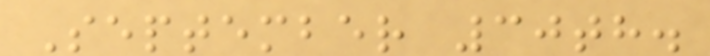September 30th.
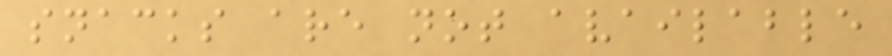snacks are not available
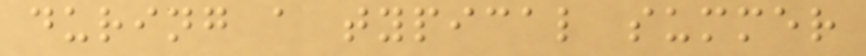during a typical summer
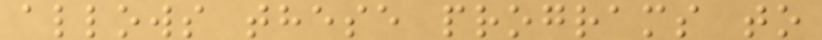allows these programs to
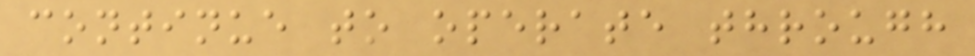continue to operate through
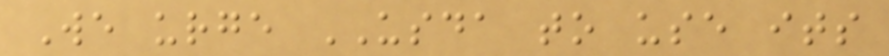We urge USDA to use its
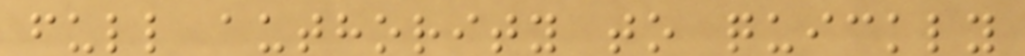full authority to quickly
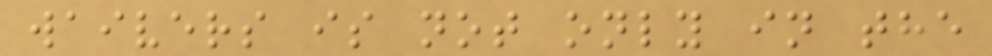waivers is not only in the
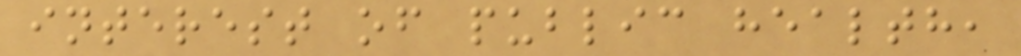interest of public health,
